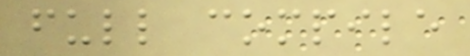full compile
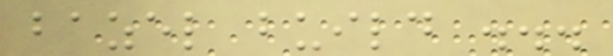bazel build ...
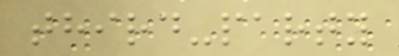third-party
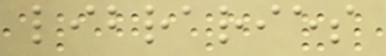libraries
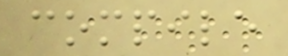compile
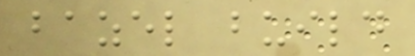bazel build
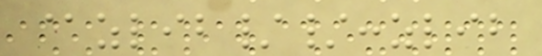@zlib//:zlib
